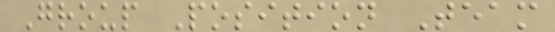Group Position Team
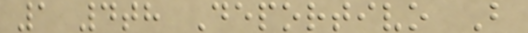1 4th Deportivo B
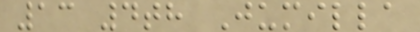13 4th Jumilla
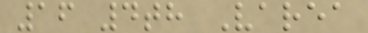16 4th Varea
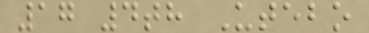17 4th Utebo
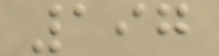197
